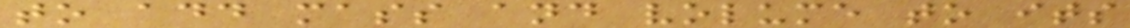to add mass and volume to its
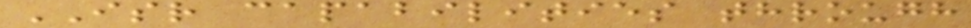ISR capabilities through
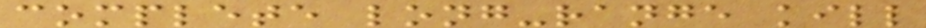complete long-range kill
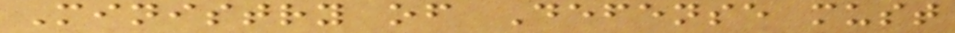Ministry of Defense must
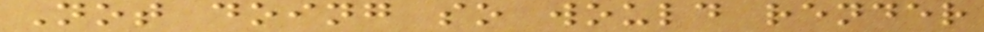Not doing so would render
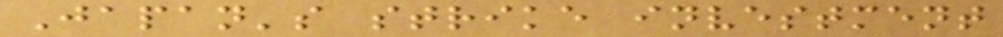Japan's strike investment
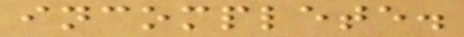incomplete.
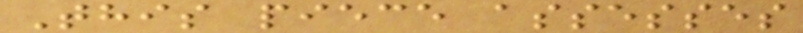This piece assesses
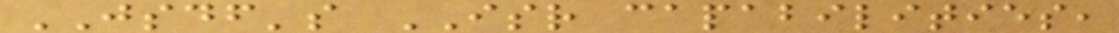JSDF's ISR capabilities,
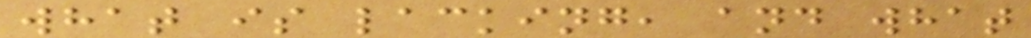what is lacking, and what
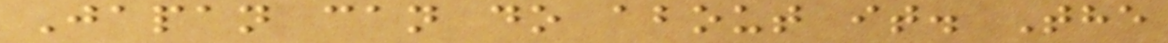Japan can do about it. The
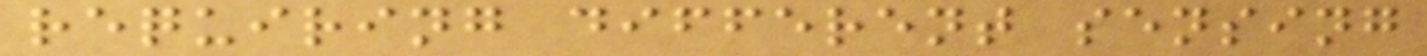requiring different sensing
